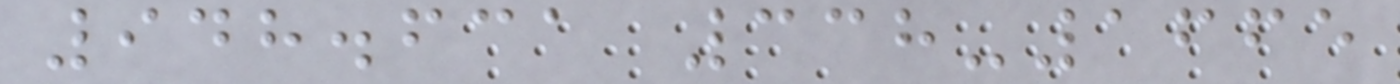948.631 338-1665
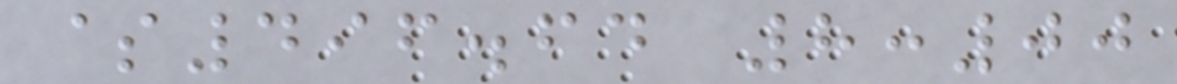$496.64 8:00
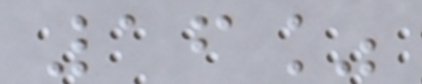16%
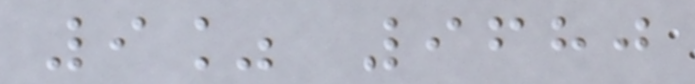9% 9680
